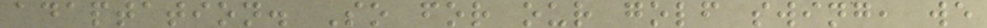adaptation. So for our golf swing, we
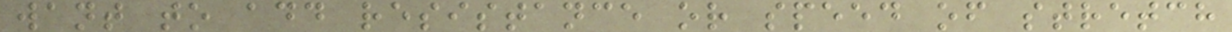want to add resistance or speed of stretch
